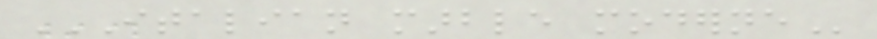ITALIAN MARBLE MODERNE
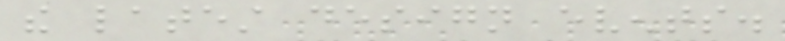the latest design events.
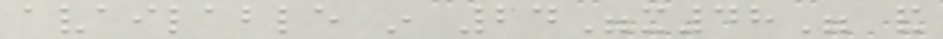available in 24"x48" and
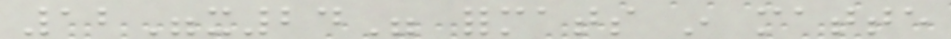12"x24" formats in matte
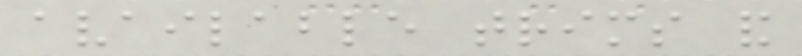available trims and
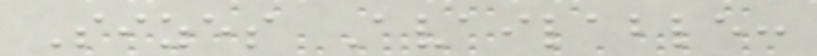Sizes Available:
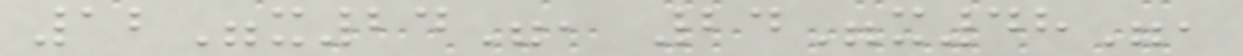12"x24", 24"x48",
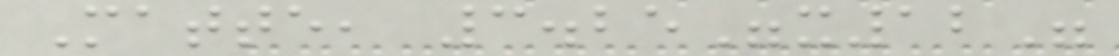Matte, 3.25"x12"
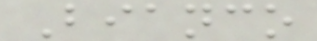Bianco
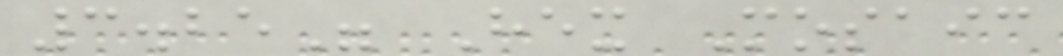3.25" Hex Mosaic
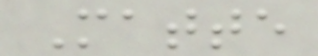Matte
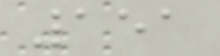151
